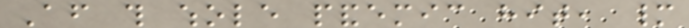After this whole pandemic hit, many
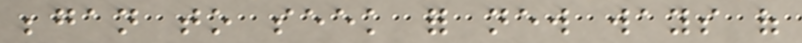began to seek for new ways of
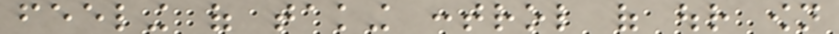feeling of taking control of our own
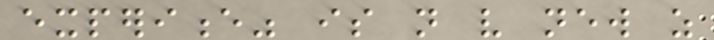experience" is not very new as
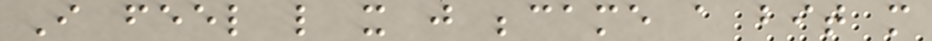I feel like it just became a bit more
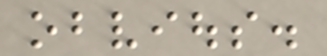obvious.
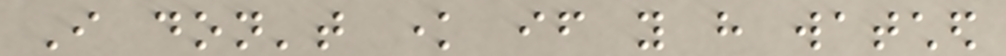I don't know if you have watched
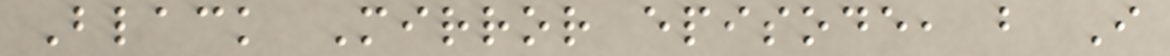Black Mirror episode, but I
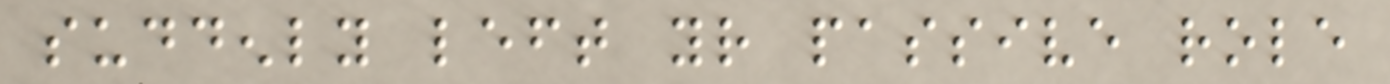suddenly left your passive role
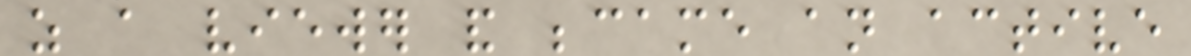as a viewer and became an active
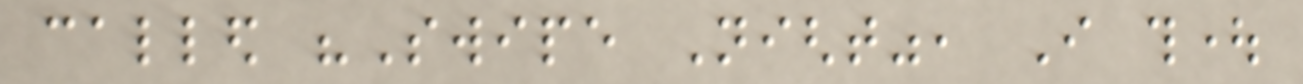called "Swipe Night", I thought
